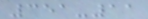351-11
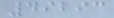49293
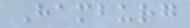Hamburg
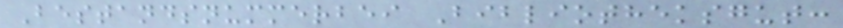Bestandsnummerbei Bibliotheksgut:
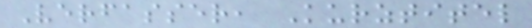Verfasser, Kurztitel
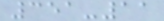351-11
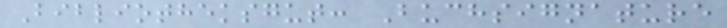Bibliotheksgut: Buchsignature
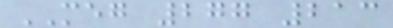MEG 277 213
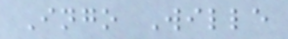Ingo Wille
